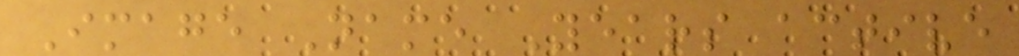Image Name Years active
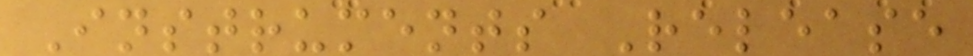Instruments Release
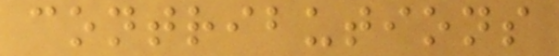contributions
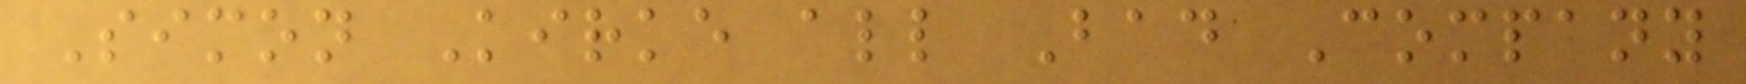Simon Kirke all Bad Company
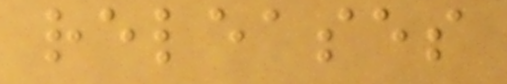releases
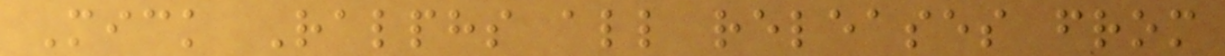Mick Ralphs all releases from
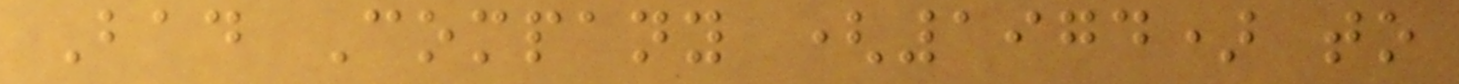Bad Company (1974) to
